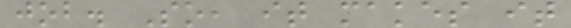job. So, it makes it
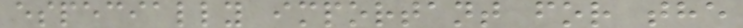especially important for the
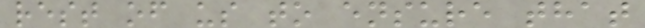rest of us to ensure that
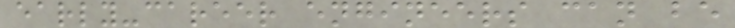early-career engineers can be
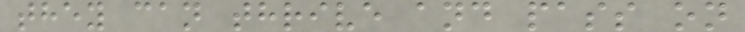they can thrive and pass on
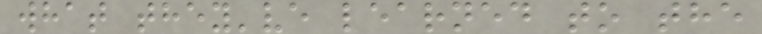what they've learned to the
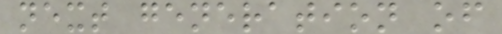next generation of
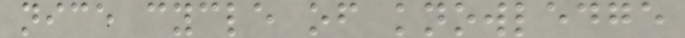nice cycle of knowledge
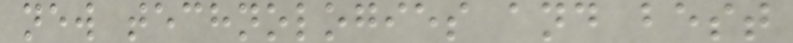new technologies and best
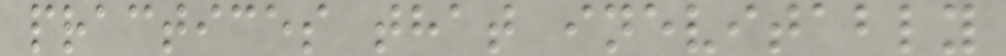practices that inevitably
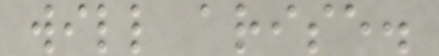will arise.
